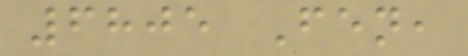6805 Fen,
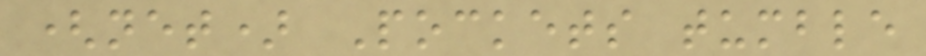(net) Pockets tumble
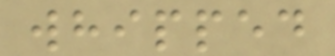whipped
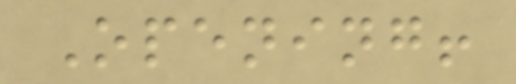Opening!
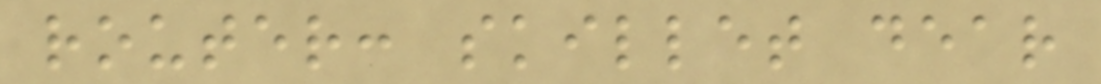router: skillet dear
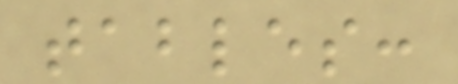tables:
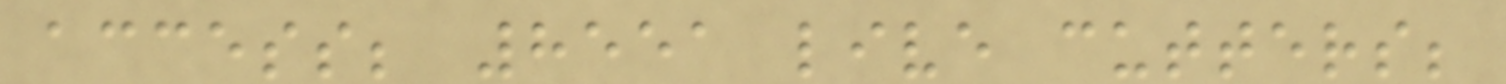access; 8551 live cutters;
